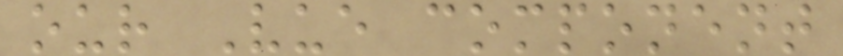our Vue component
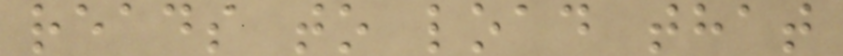reads to load that
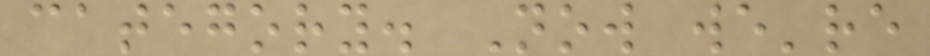category. Now we're
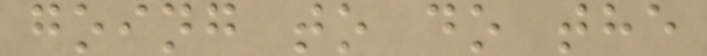going to do the
